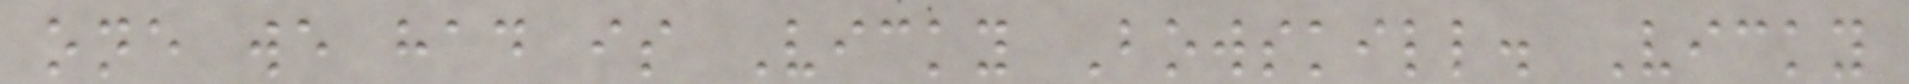one we had is Vicky Bowskill. Vicky
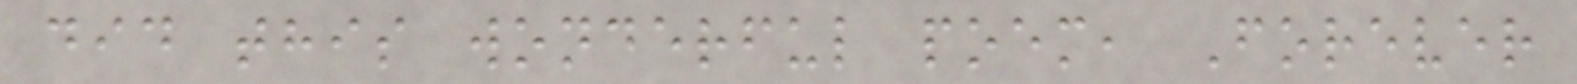did this wonderful poem, Forever
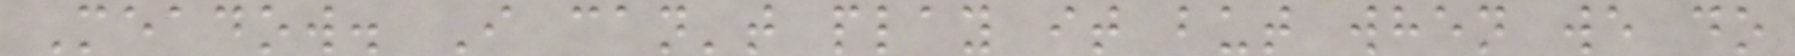Meadow. I can't play it but when we do
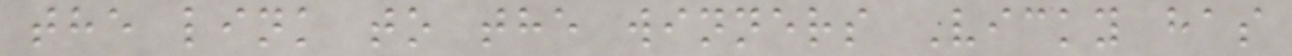the link to the winners Vicky has
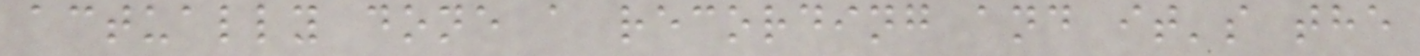actually done a recording and it's the
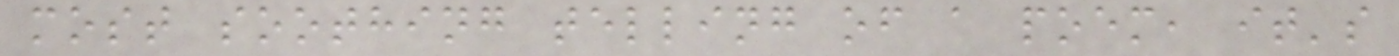most soothing telling of a poem, it's
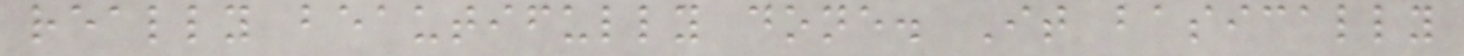really beautifully done. It basically
